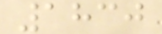1830
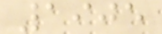1905
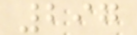297
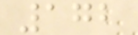172
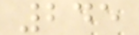245
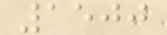1500
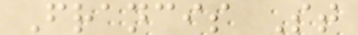Francis St
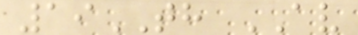19TH AV
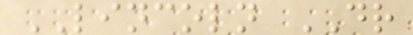LINCOLN DR
